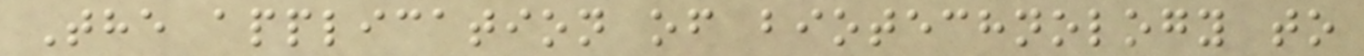The application of biotechnology to
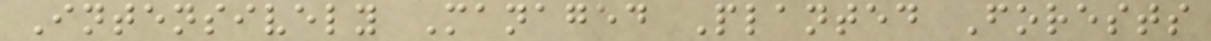Intensively Managed Planted Forests
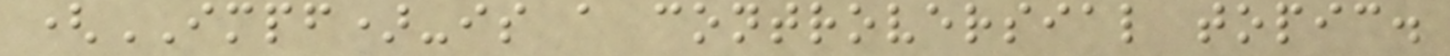(IMPF)-is a controversial topic.
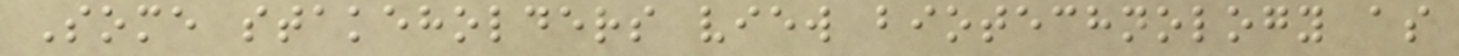Some stakeholders view biotechnology as
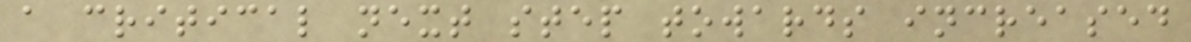a critical next step towards increased
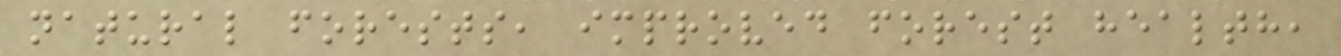natural forests, improved forest health,
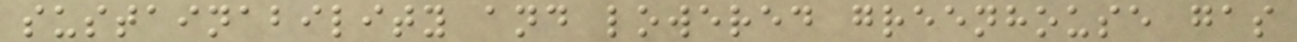sustainability and lowered greenhouse gas
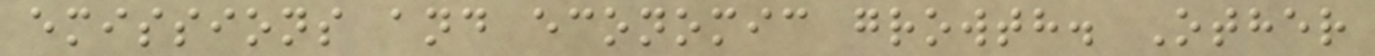emissions and economic growth. Other
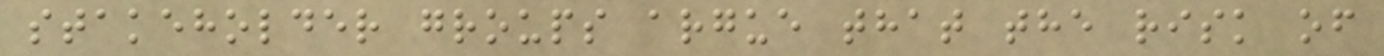stakeholder groups argue that the risk of
